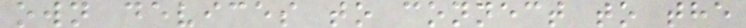own devices to connect to the
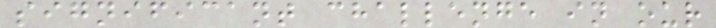significant challenge in our
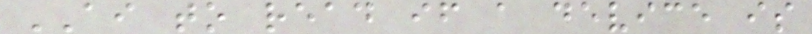AI to read if a device is
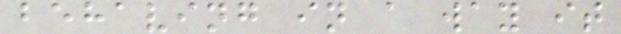behaving in a way it
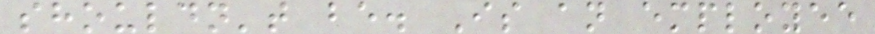shouldn't be. Is an employee
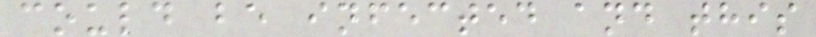could be infected and this
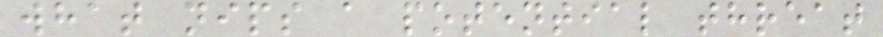what nips a potential threat
